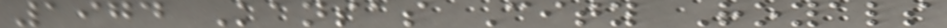1974 Kansas City Royals
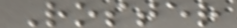Roster
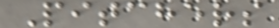Pitchers
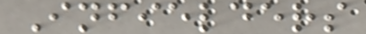Infielders
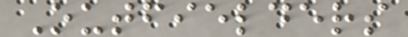Outfielders
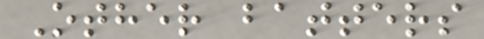Other batters
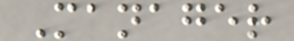Manager
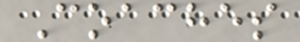Coaches
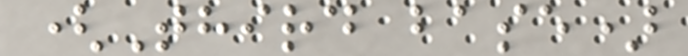(Third base)
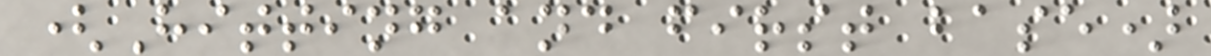(Hitting and first base)
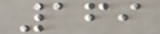169
